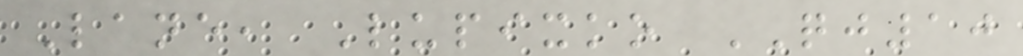Lane, Lupixko QJ10
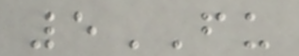5FU
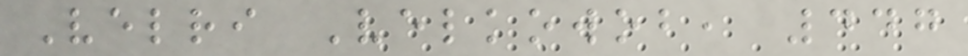Velri Velkowob, 447
